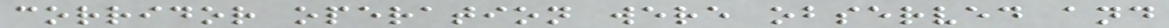corridor operation were observed and
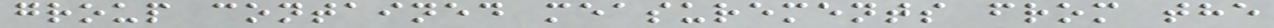group contained measurements from the
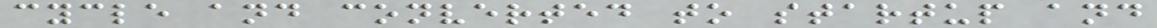cycle and converted to startup and
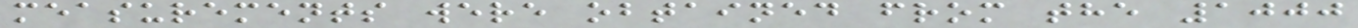measurements were obtained from the 1000
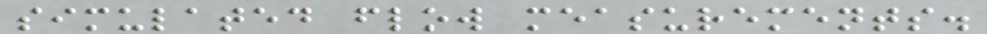simulated flow measurements.
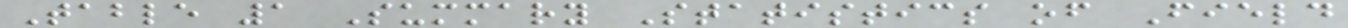Table 1 Summary Statistics of Field
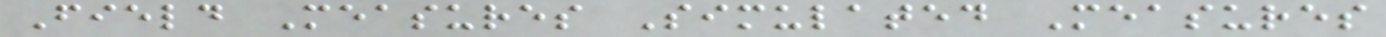Field Measures Simulated Measures
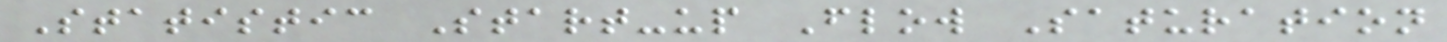Statistic Start-up Flow Saturation
